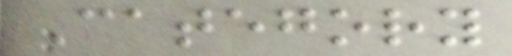Category
